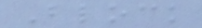Block
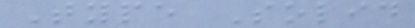Type Solid
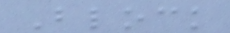Block
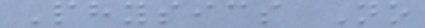Physics No
